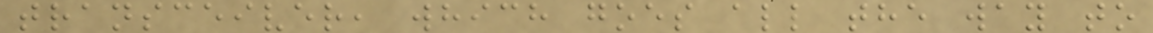transceiver, which goes all the way to
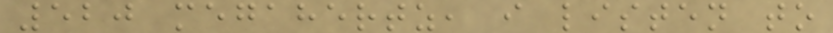520 megahertz, i listen to
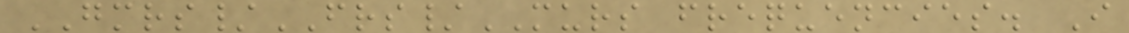GMRS/FRS/MURS frequencies. I
